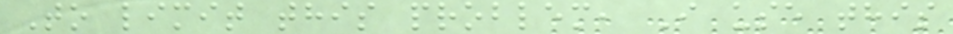To limit this problem, I use this
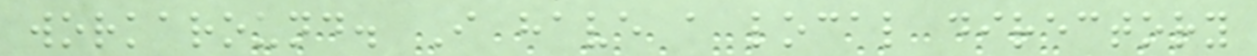workaround. I have a local directory
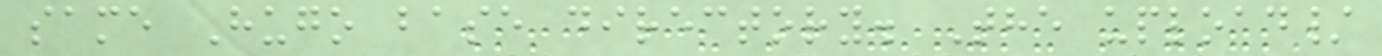same Hugo base directory. The upload/
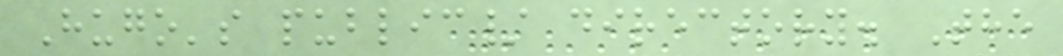Hugo's public/ directory. The
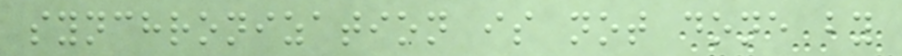synchronization is not done by
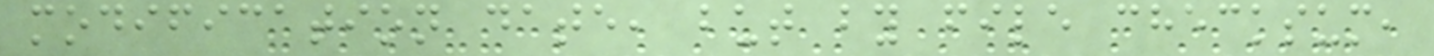modification date, but by file checksum,
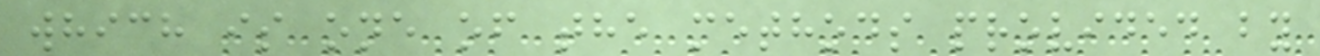which is one of the methods provided by
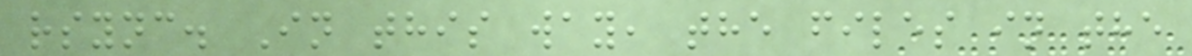rsync. In this way, the files in the
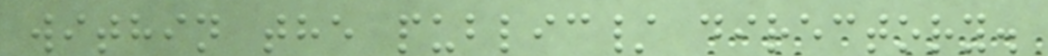within the public/ directory.
